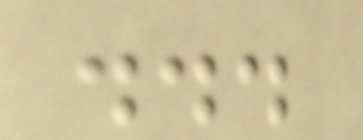...
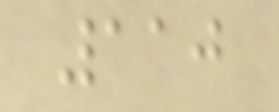110
